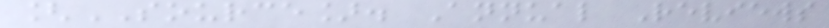[SOURCE]. Annual Reviews
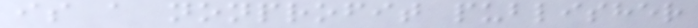is a nonprofit publisher
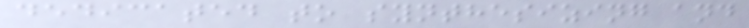dedicated to synthesizing and
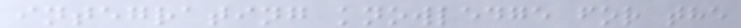integrating knowledge for the
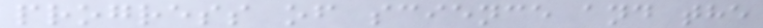progress of science and the
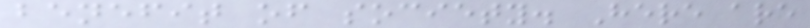benefit of society. Here are
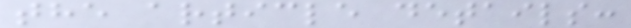the article details:
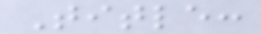Title:
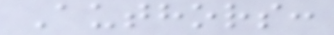Authors:
